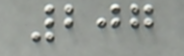207
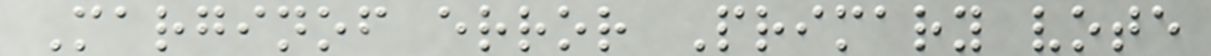Marginof error Primary vote
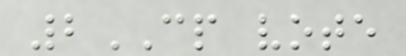2CP vote
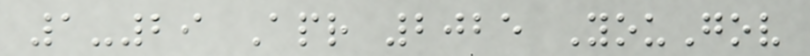1-29 Apr 2025 YouGov
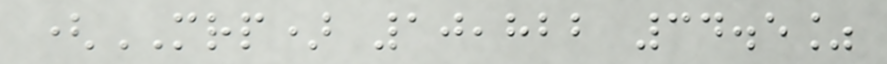(MRP) 10,822 34.5%
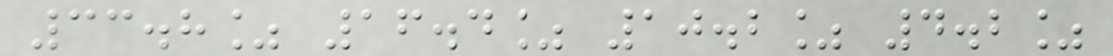33.8% 16.4% 10.2% 4.2%
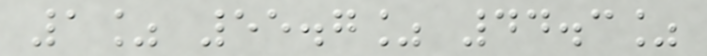1% 55.7% 44.3%
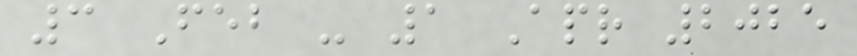3 Feb - 1 Apr 2025
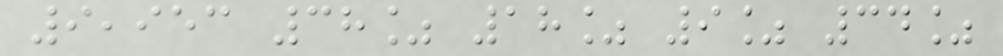9,953 38% 18% 9% 34%
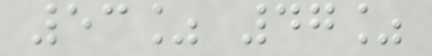53% 47%
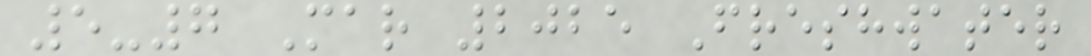5-7 Mar 2025 Freshwater
